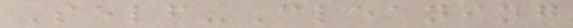Self-Cleaning
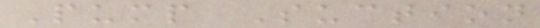Pump Suction
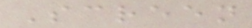Screen
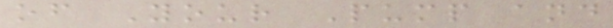of Your Pump and
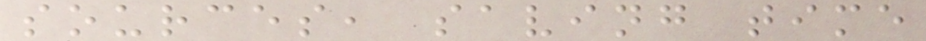sources, saving time
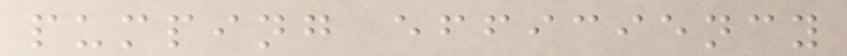pumping efficiency
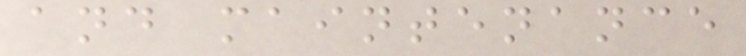and maintenance
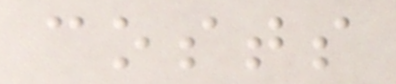costs
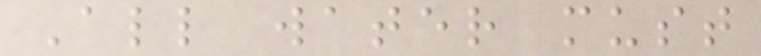All water must
